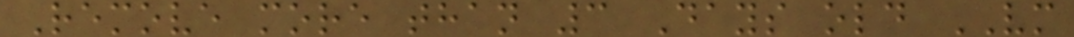Remove more than 3 Days old VM
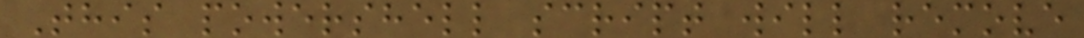This powershell script will remove
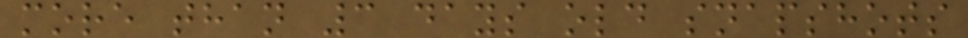more than 3 days old snapshots
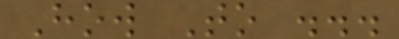How To ...
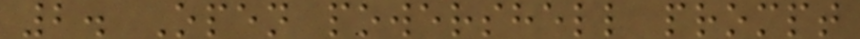2. Open powershell prompt
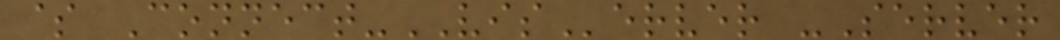$ Connect-VIServer -Server
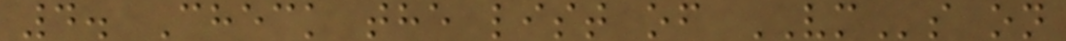4. Check the list of VMs on
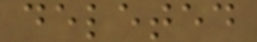deleted
